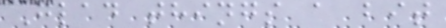Glad things a bit
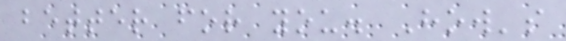better for you. How's
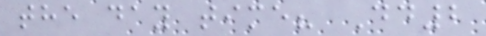the day time? Dd2
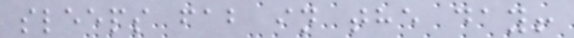sleeps fab in the day!
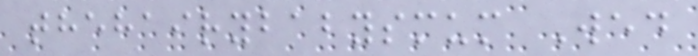thehairybabysmum Wed
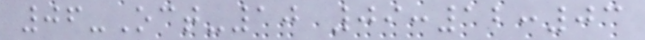06-Oct-10 09:12:03
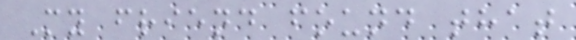My friend found that
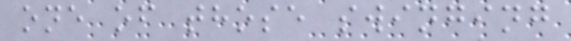one of those swinging
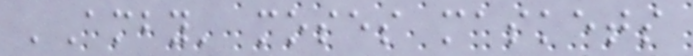'Amby' moses maskets
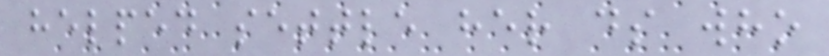helped settle her ds who
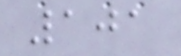101
